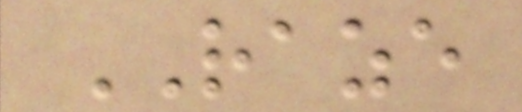RAZE
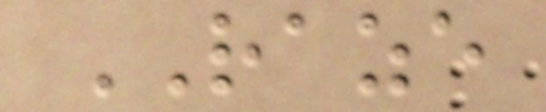RAZE
